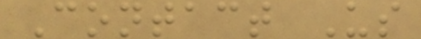Contact Us
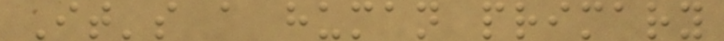It's a human primary
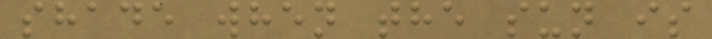shade when the sun is
